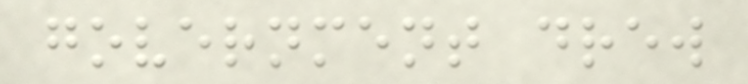government drew
